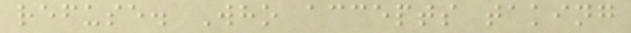refuse. Who accepts taking
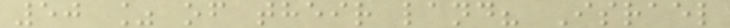50 % of their land? Israel
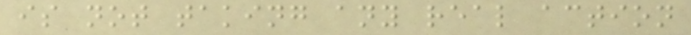is not taking any real action
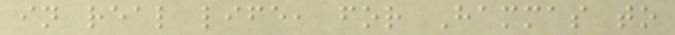in real life, for Hammas to
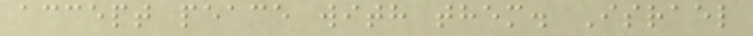accept peace with them. Israel
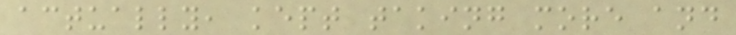actually, kept taking more and
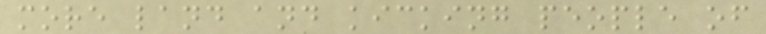more land and kicking people of
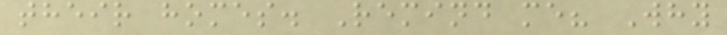their homes. Remind me? Why
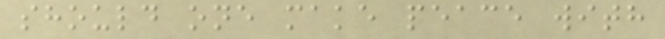should one make peace with
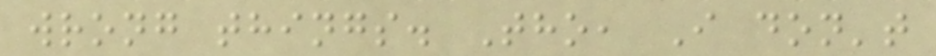wrong things. Tho, I don't
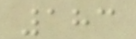183
